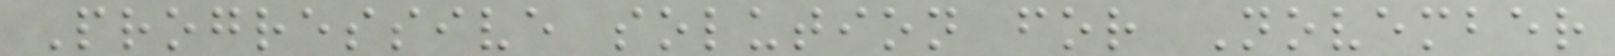Progressive solution for November
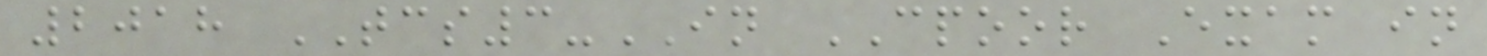2018 TCS3-IN CPOOR Exam in
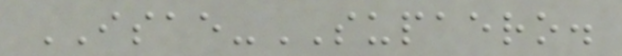ISAE-SUPAERO.
